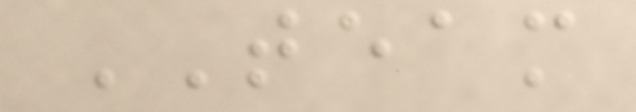TEAM
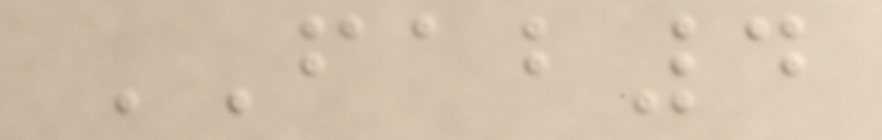FAB4
